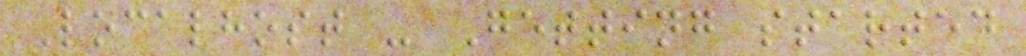Localhost - Getting started
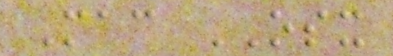Mac OSX
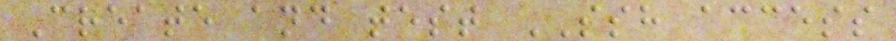Create and test SSH access
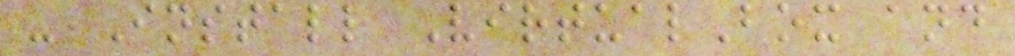- Install VirtualBox and
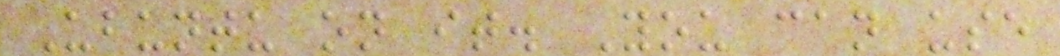Ubuntu on it. You can use
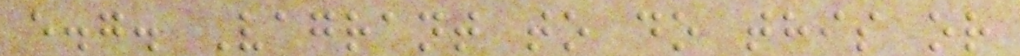e.g. Vagrant to do this or
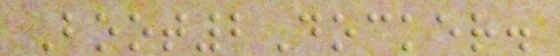Boot2Docker.
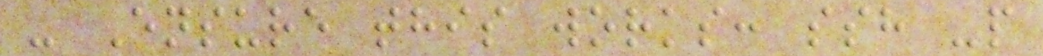- Ensure this works: ssh -p
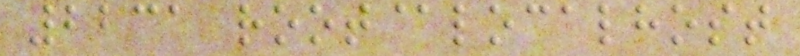2231 root@localhost
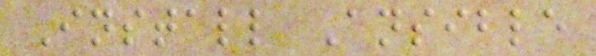Install Ansible
